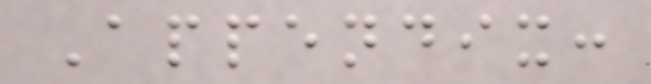Appendix:
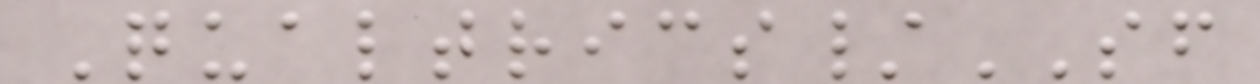Qualtrics/SF
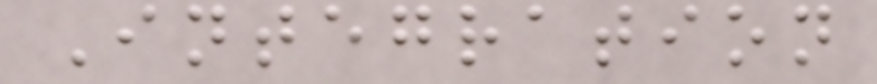Integration
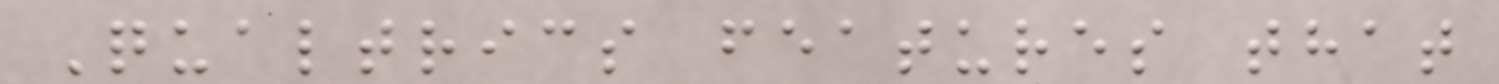Qualtrics features that
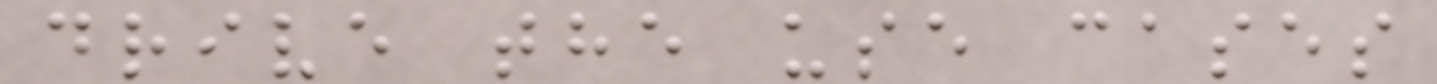drive the use cases
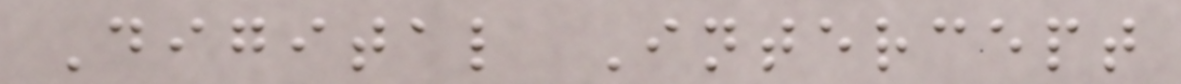Digital Intercept
